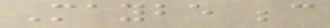Maybe because
